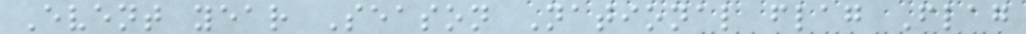Event year Season National flag Flag
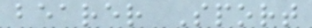bearer Sport
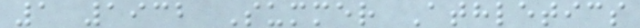1 1932 Summer Athletics
